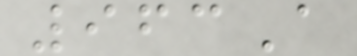963A
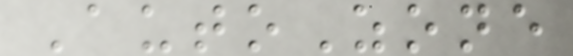AutoZone
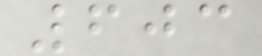603
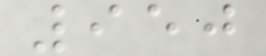950
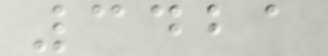3421
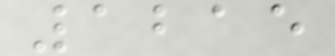1215
